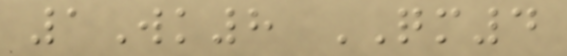1Wk8 QM4
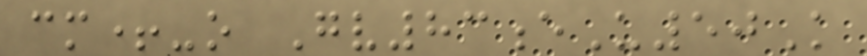cm+-o Gv83eU50K
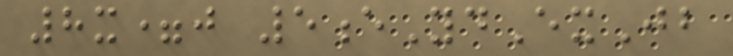8x=j 5eYdExJb
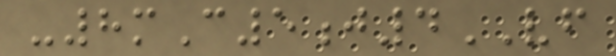-8mC5j4VF
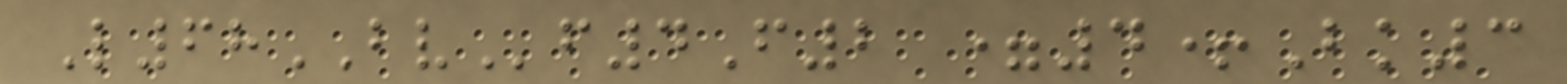L68BVf4F2 =4+Bk3
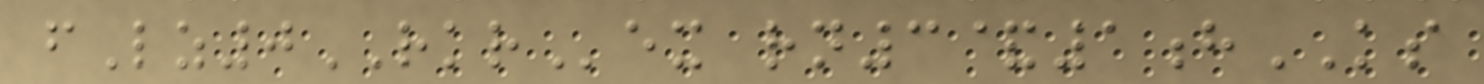fLz0RKRex rn3&1hKS
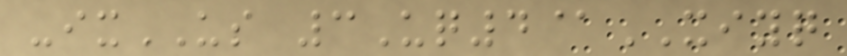-ixUS 3Uq4@XIYQ
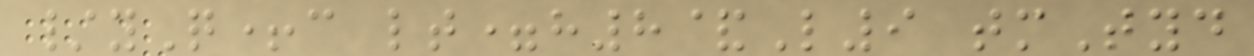/yQ+c lt=h8&L9 tmTyd
